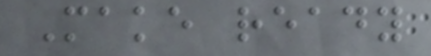Make ready
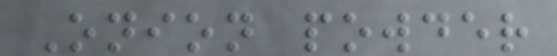Onion powder
